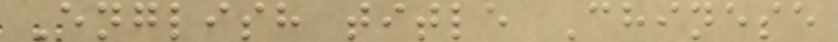English title Chinese
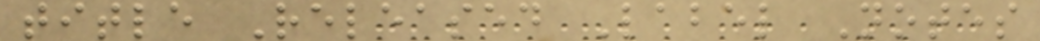title Released Label Notes
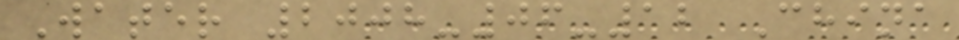Water 2008-06-12 China
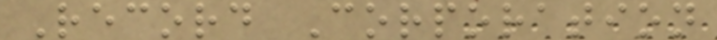Record Corporation
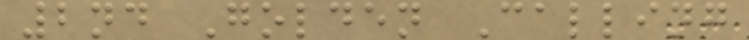2nd Golden Calling
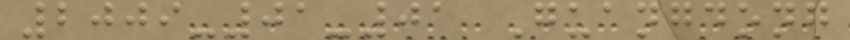2009-01-01 Guangdong
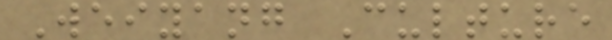Weiyang Culture
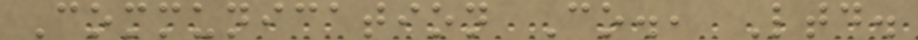Communication Co., Ltd.
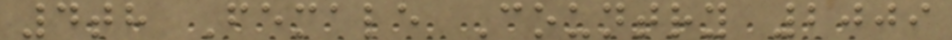4th Female Country 2009
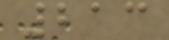213
